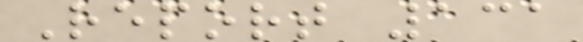Report 131
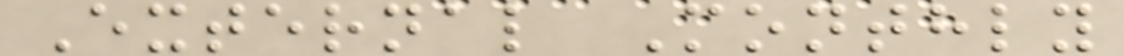External Monthly
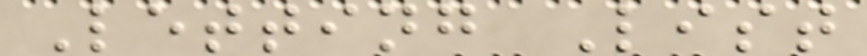Letting List
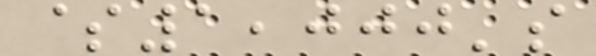$1,000's
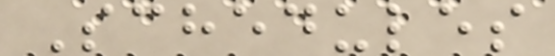Schedules
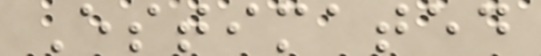Estimated
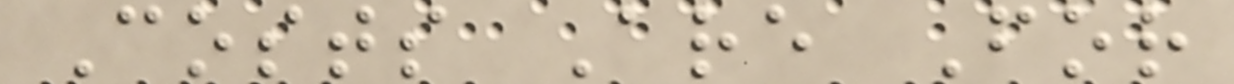Costs Are For
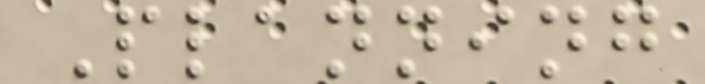Planning
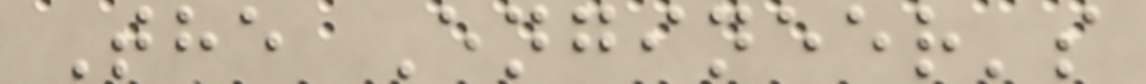The Engineer's
